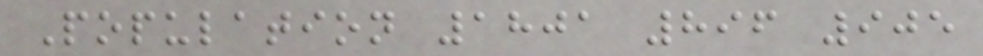Population 1801 896 905
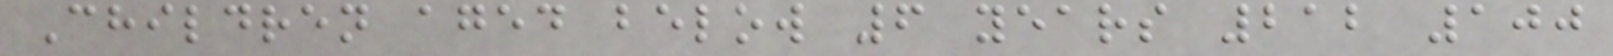Children aged below 6 years 212 100
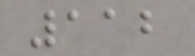112
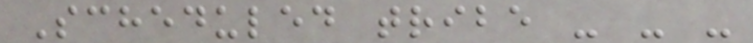Scheduled tribe - - -
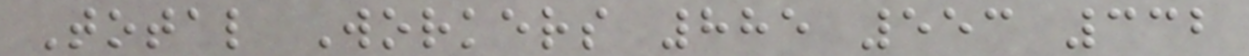Total Workers 885 553 332
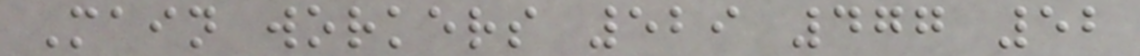Main workers 529 477 52
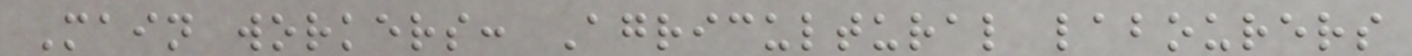Main workers: Agricultural labourers
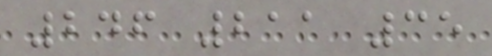246 211 35
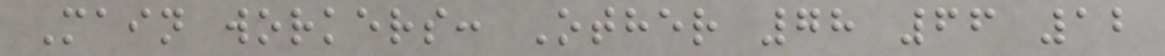Main workers: Other 78 66 12
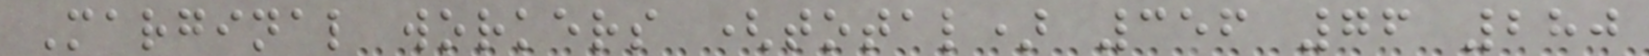Marginal workers (total) 356 76 280
